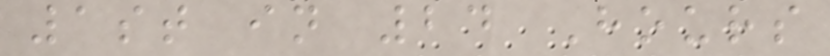1st in 24 Hours
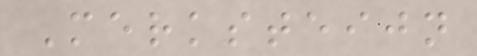Merksteijn
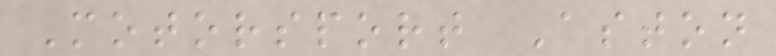Motorsport Aston
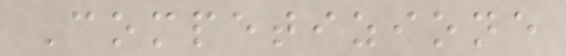Competizione
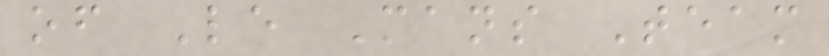of Le Mans Team
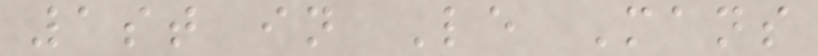1st in Le Mans
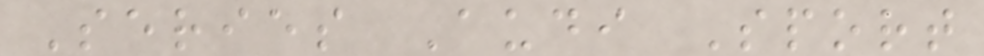Series Audi Sport
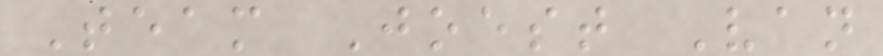Team Joest Van
